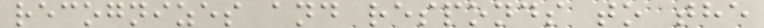recognizes and responds to the
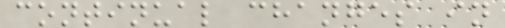continual changes in
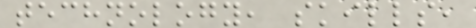technology, skills,
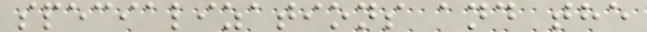specializations and the
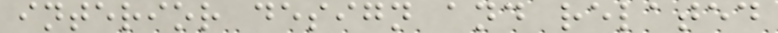interior design and related
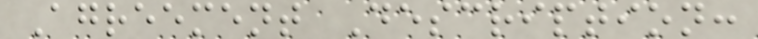Agreement Description:
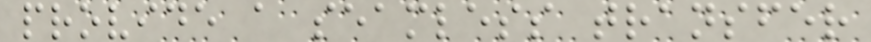provide a seamless transfer
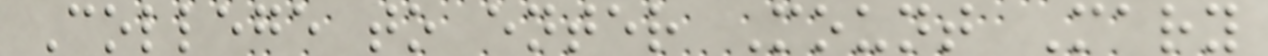College to enter Mount Mary
